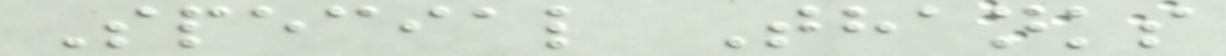Special Thanks
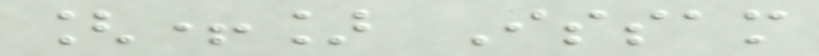[+] Issam
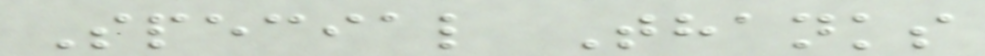Special Thanks
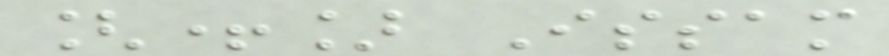[+] Issam
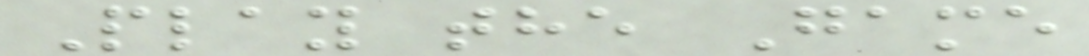Play the Game
